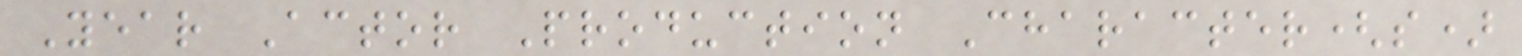Year Actor Production Character(s)
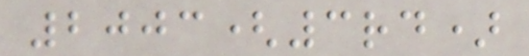2003(3rd)
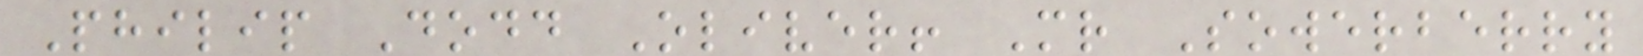Philip Dodd Oliver! Mr Sowerberry
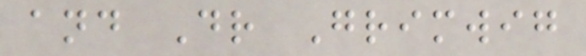and Dr Grimwig
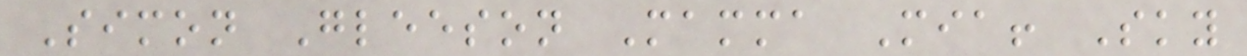Simon Gleeson Mamma Mia! Sky
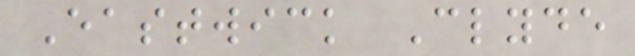Eastwick Clyde
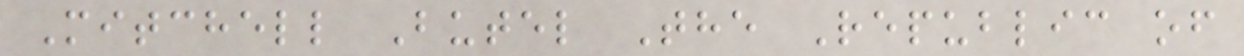Mitchell Butel The Republic of
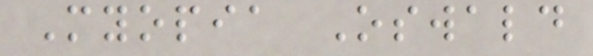Myopia Oswald
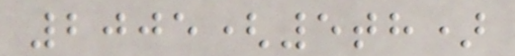2005(5th)
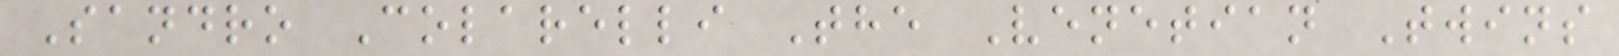Sandro Colarelli The Venetian Twins
